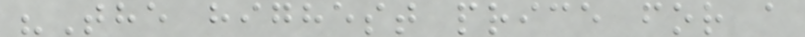"The highest price for a
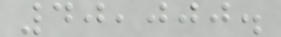40,000.
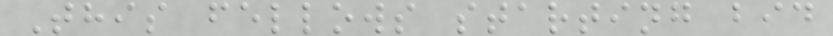This fellows starting bid
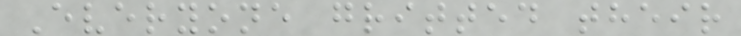Everyone gritted their
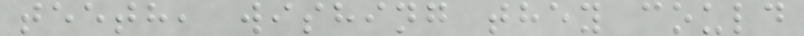teeth, wishing they could
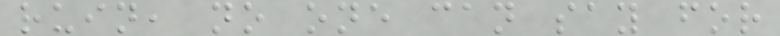ruin, no one can say for
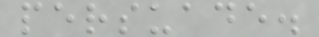persuade.
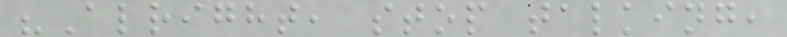"Alright, stop talking,
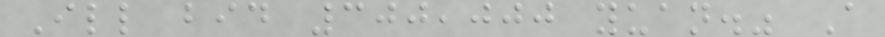Ill bid 300,000 yuan." A
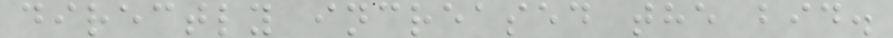directly increased the bid.
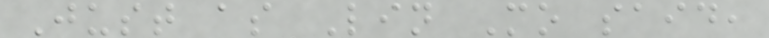Just as Lin Mo said,
